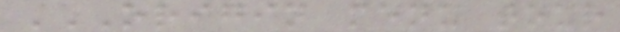ORIGIN MENU TOUR
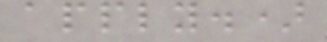apply.)
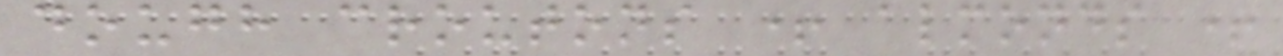dough croutons + almonds +
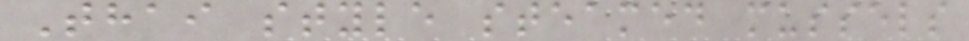Thai style steamed mussels
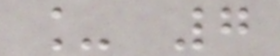_ 7
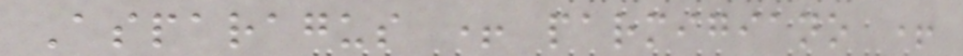Asparagus + parmigiano +
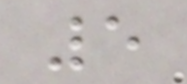5
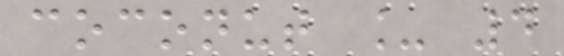coconut _ 4
